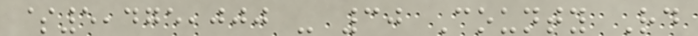$5,475,000 - 30 County Rd
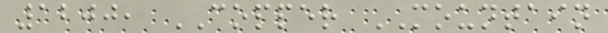1200, COPPER MOUNTAIN
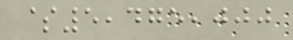$5,475,000
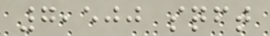7,500 sqft
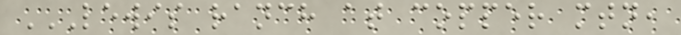LEWIS RANCH AT COPPER MTN,
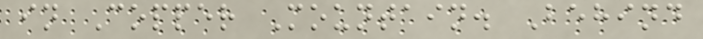in Copper Mountain. Behind
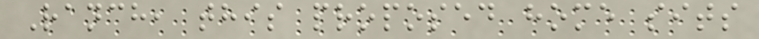Ranch, this proposed home sits
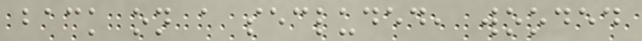back on a secluded, wooded
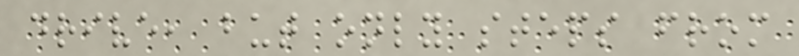drive, but only steps from
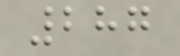287
